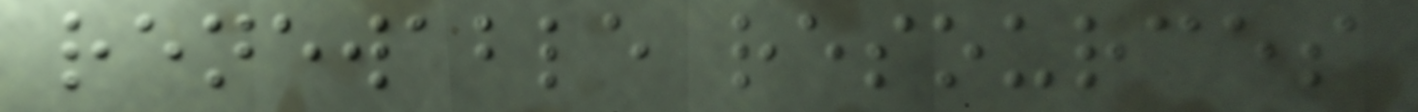renewable resources
